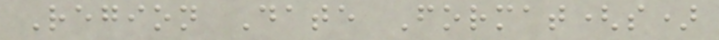Region Date Format(s)
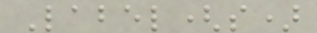Label(s)
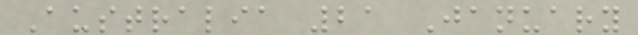Australia 21 January
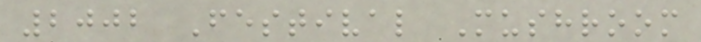2002 Festival Mushroom
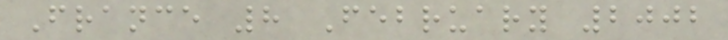France 8 February 2002
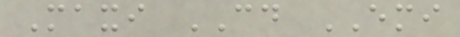Maxi CD EMI
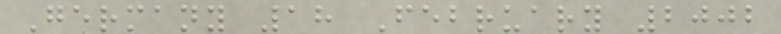Germany 18 February 2002
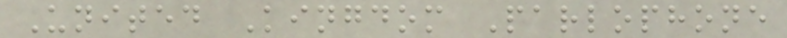United Kingdom Parlophone
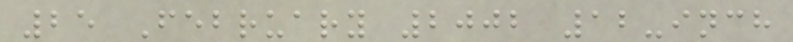25 February 2002 12-inch
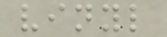vinyl
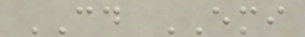CD EMI
